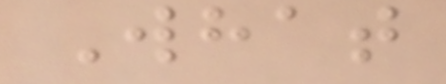What
